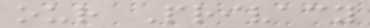our Privacy
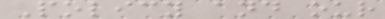Policy and our
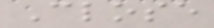Close
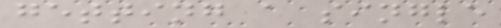getting a single
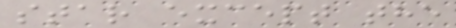star except the
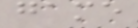game
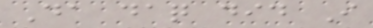Da daq did I
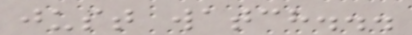just watch...
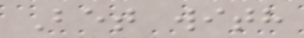Bet with
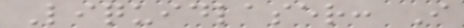Liquidlaser: I
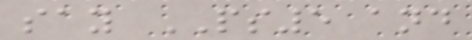say PS5 and
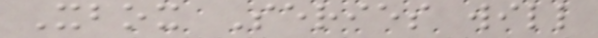Xbox Series will
